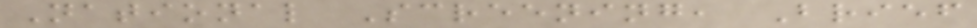National Screening, Brief
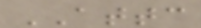ATTC
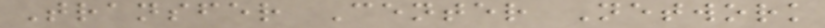Transfer Center Network
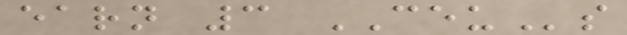earn 3 CEUs
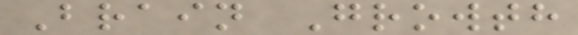Brain Growth
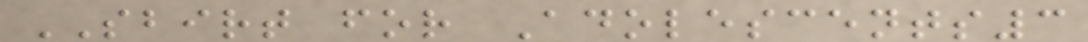SBIRT for Adolescents3
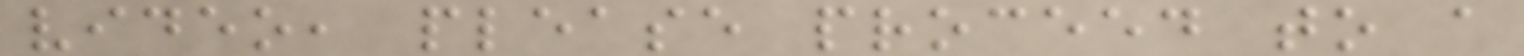video, please proceed to a
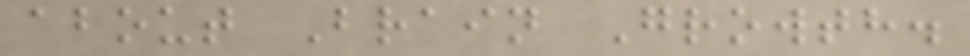about Brain Growth.
